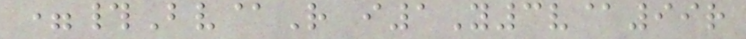=#Bv@R i1Y3v@99r
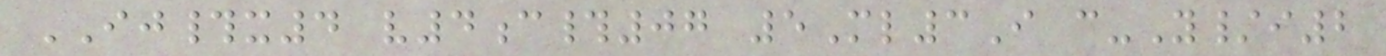IJ#x4 v4c#07 5Ml3I c-Y/i2
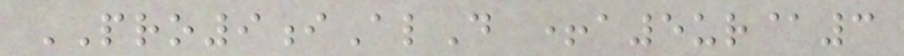PRO9iAlD +a5ur@3
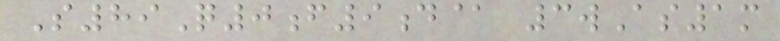S89Q0f9d@ 3wAs1m
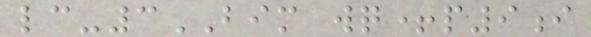lc-3BIM wq+p9i
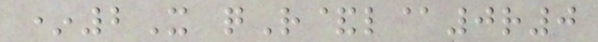*2X qR&l@0r0
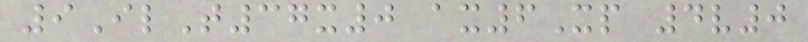9IlT37x0 ax6Xp 4v0
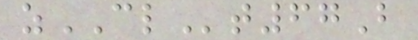zCLt67B
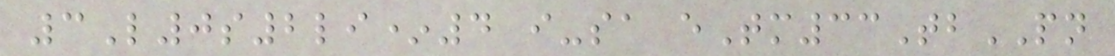3L0s2li*4 i-sa eTm33TbPN
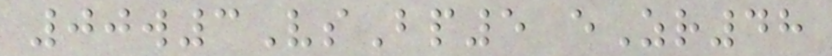00w3VsBp5 eZr48
